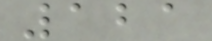121
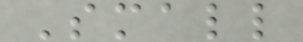Small
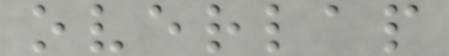overlap
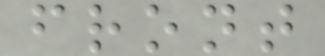front
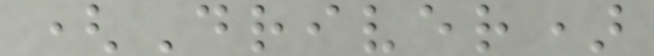(Driver)
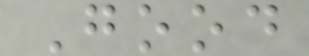Good
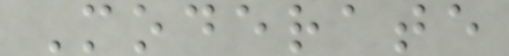Moderate
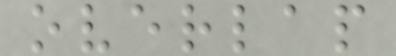overlap
